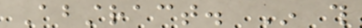Abstract. In this
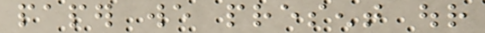paper we present our
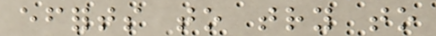efforts to try to
